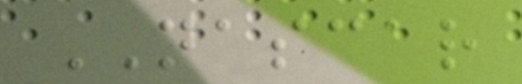NASCAR
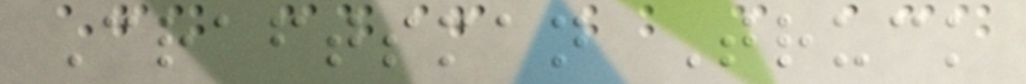Craftsman Truck
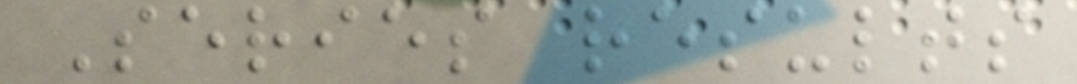Series results
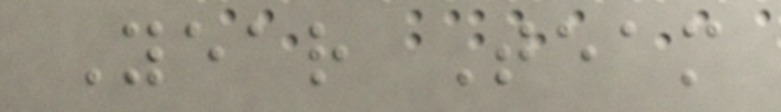Year Team
